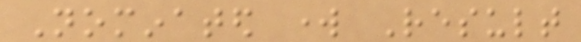Nominated work Result
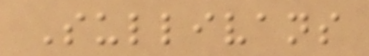Sullivans
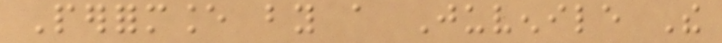Performance by a Juvenile The
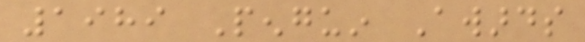1989 Penguin Awards
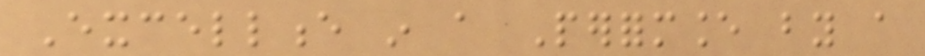Excellence in a Performance by a
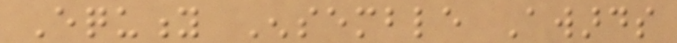Equity Ensemble Awards
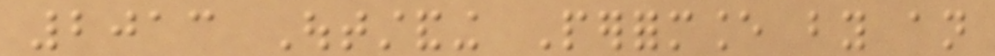2013 Outstanding Performance by an
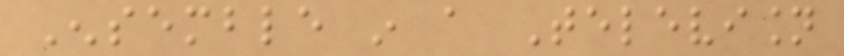Ensemble in a Television
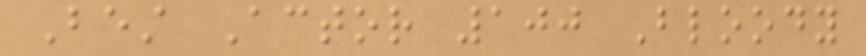Best Actor 100 Bloody
